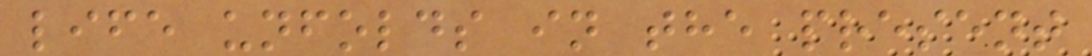life unfolds in the present
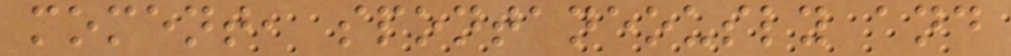moment, spontaneously and
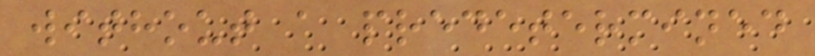without a predetermined
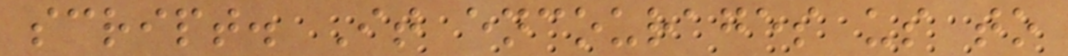script. It encourages us to
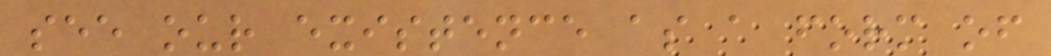see our existence as a form of
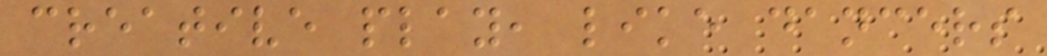creative play, like dancers
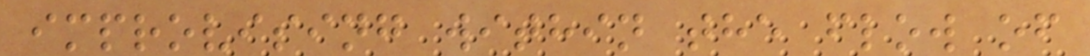improvising within the flow of
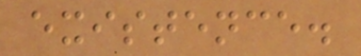existence.
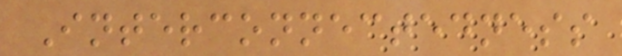Interconnectedness
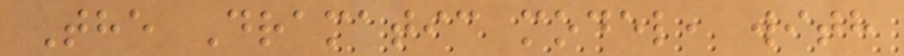The Dramatic model, with
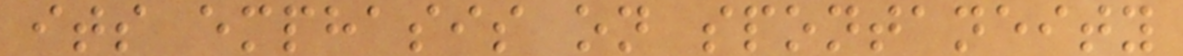its emphasis on spontaneity
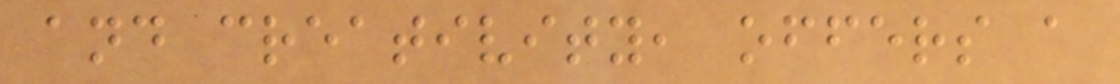and creativity, offers a
